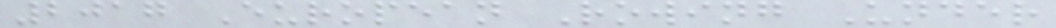2017 European Rowing Under
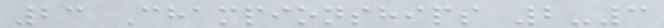23 Championships 2-3
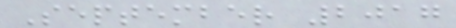September 2017
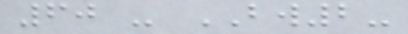60 - BW2-
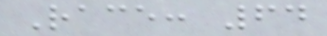Race: 64
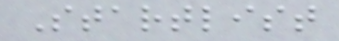Startlist
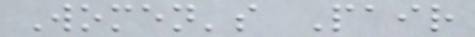Women's Pair
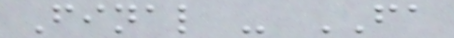Final - FA
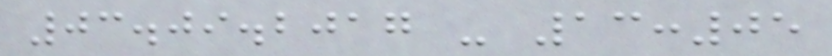03.09.2017 - 13:05
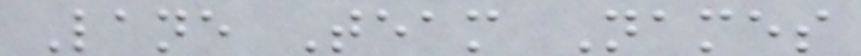Lane Team Names
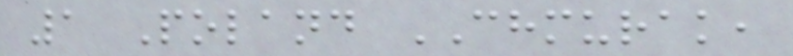1 Poland CHMURAK,
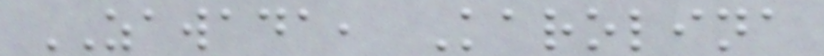ZAWADA, Karolina
